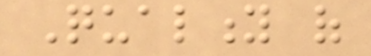Quality of
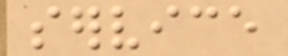service
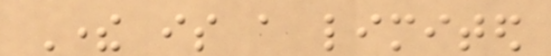There is a limited
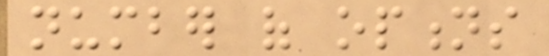number of options
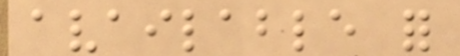available for
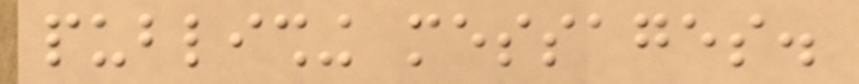publishing messages.
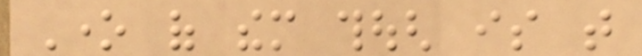One of them though is that
